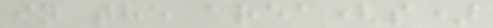in the area(s)
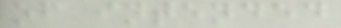of intended
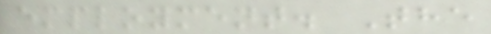employment. The
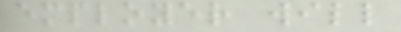employer will
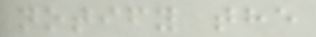notify the
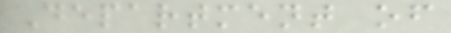Department of
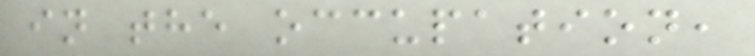in the occupation,
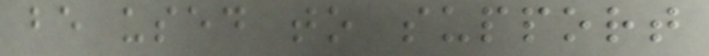be used to support
